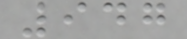947
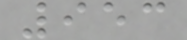953
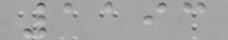1193
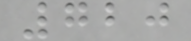720
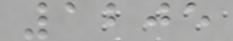1205
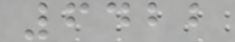6422
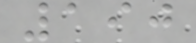190
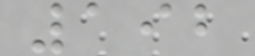192
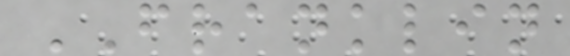FRANKLIN
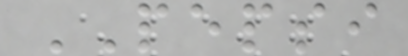PEPSI
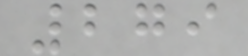279
